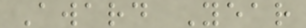Award Year
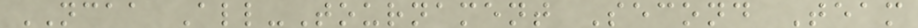NCAA All-Tournament Second Team
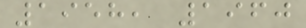1958, 1960
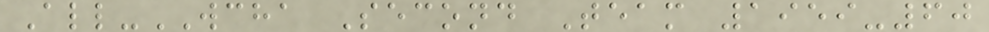All-WCHA Second Team 1959-60
